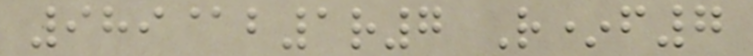989@b1r7 R*f7
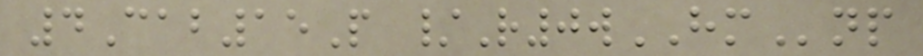4Cab15P /R0wHMnp
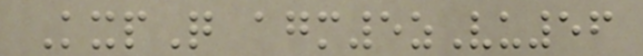KxpQ agm5zVu56
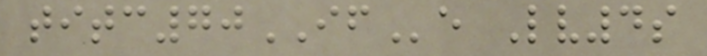titc70IFe Lv4s
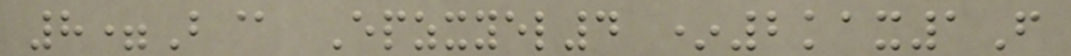8=B@ Epzxyel4 *2kax1F
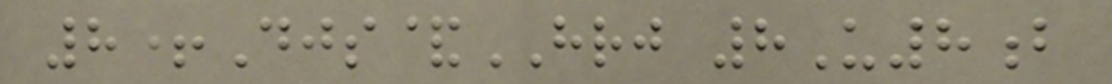8+Djs&HRJ 8U8b
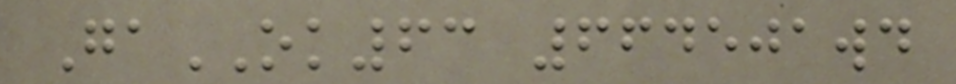GaOK63 664501wd
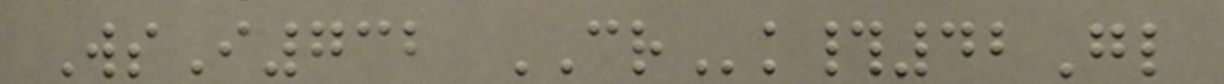WsI732 CRk#42Gl
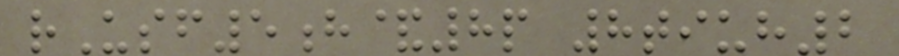rUsf5h&8p 8tiuh2
